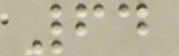64
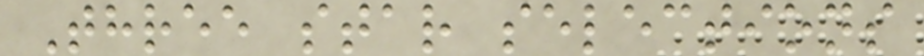Three star selections
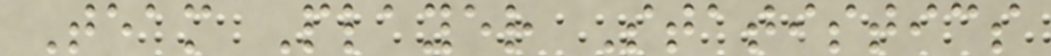Team Player Statistics
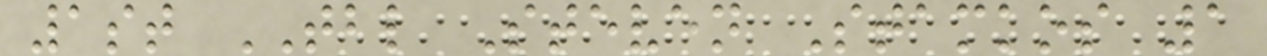1st TBL Steven Stamkos 1
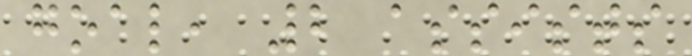goal, 2 assists
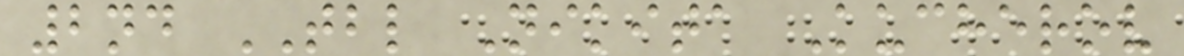2nd TBL Nikita Kucherov
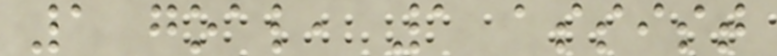1 goal, 1 assist
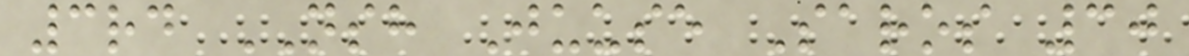3rd NSH Juuse Saros 30
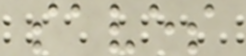saves
